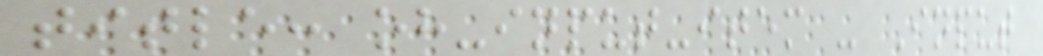title: oh-input-item - Input
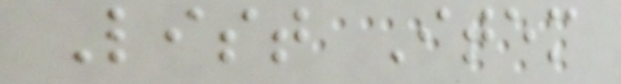List Item
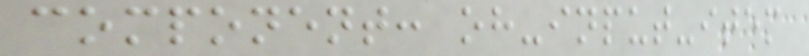component: oh-input-item
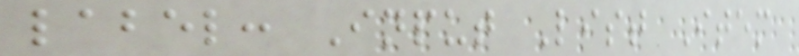label: Input List Item
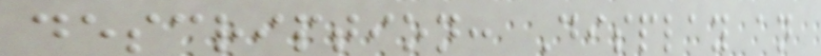description: Display an
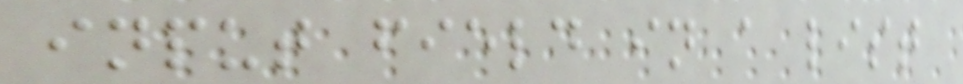input field in a list
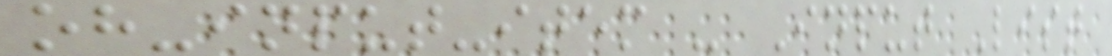oh-input-item - Input List
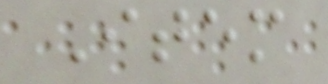Item
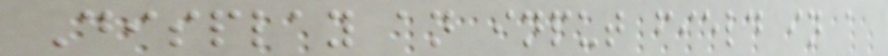Display an input field in a
